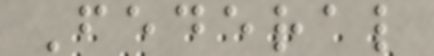Federal
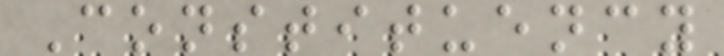Constituency
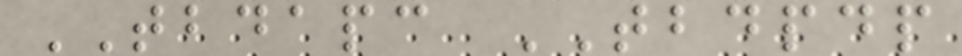TBDAPC TBDPDP
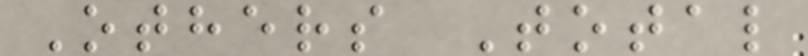Others Total
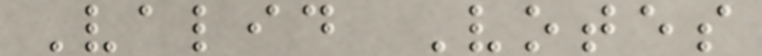Valid Votes
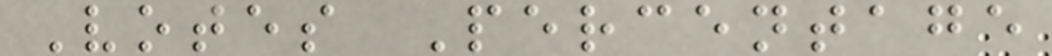Votes Percentage
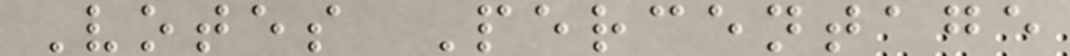Votes Percentage
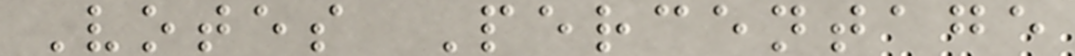Votes Percentage
